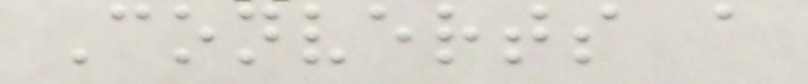Converts a
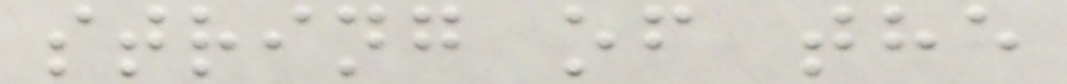string of the
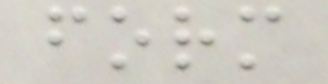form
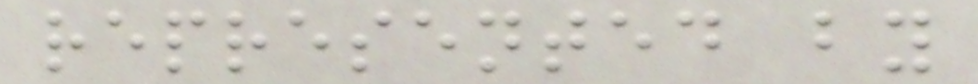represented by
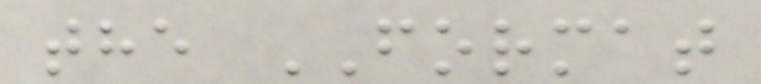the FORMAT
